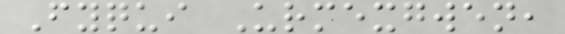Fyqui Urmexgwen,
